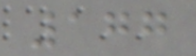177
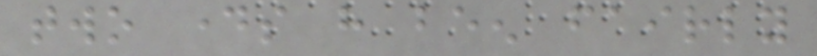two days have been fairly
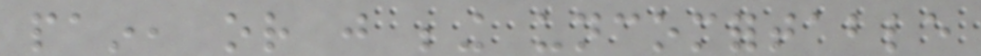pain, or just being uncomfortable
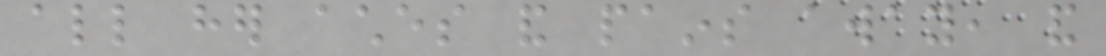all her aches and pains away, and
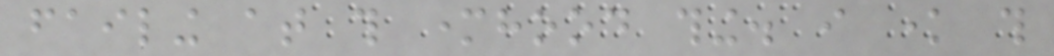failing at this motherhood thing. i know this
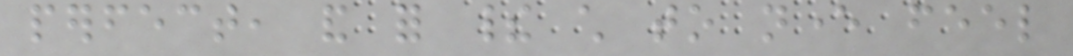perfect, and for their child to never feel
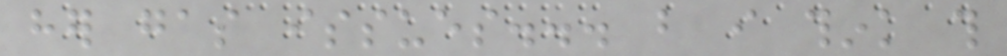her gas issues... but i think this
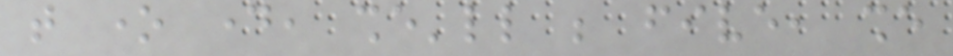that one day, she'll be five, she
